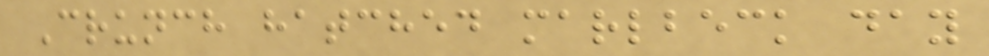Crunch hatched marlbeck day
